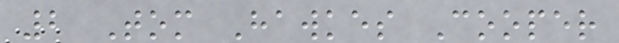2 Tom Hawkes Cooper
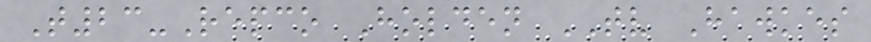T23-Repco Holden TV Hawkes
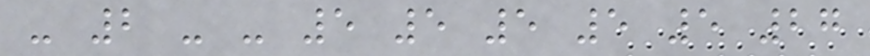- 2 - - 5 5 5 5 5 27
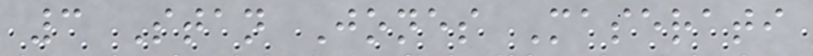3 Stan Jones Maserati
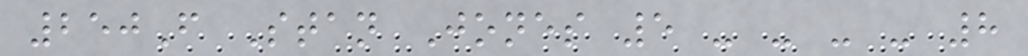250F Stan Jones 5 - - - - 8
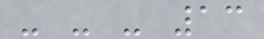- - - 13
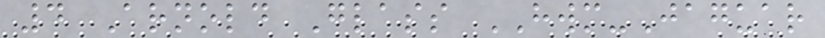4 Arnold Glass HWM-Jaguar
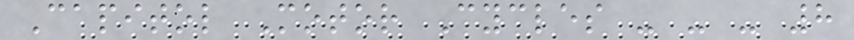Capitol Motor Cycles - - - 8
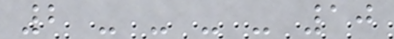2 - - - - 10
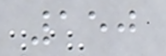150
